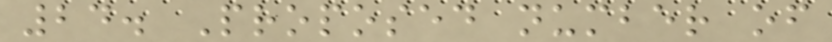24. Proposed number of
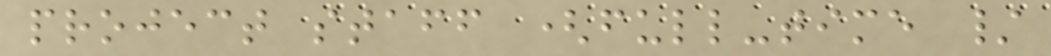project staff (full-time /
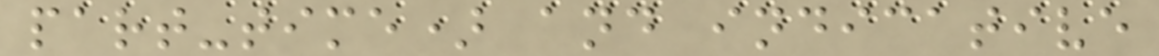part-time) and indicative
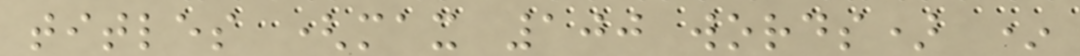titles (max 100 words) *
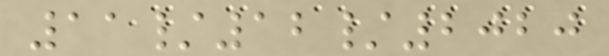11/12/2020
